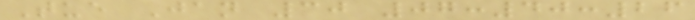Tue Jan 30 07:40:26
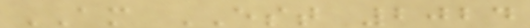AM EST 2024
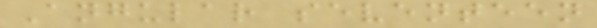Angular seventeen
